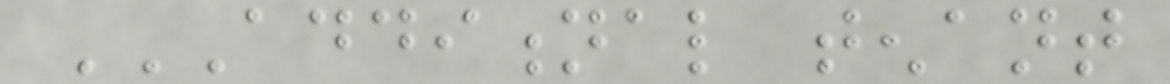ADDITIONAL TENANT
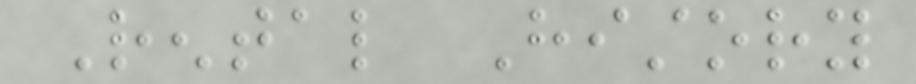Rental History
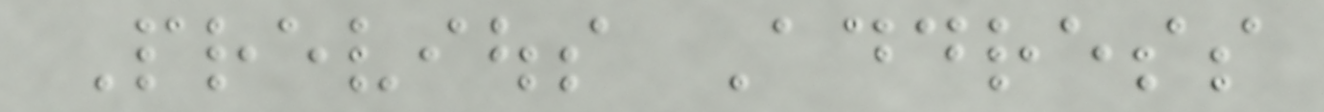Previous Address
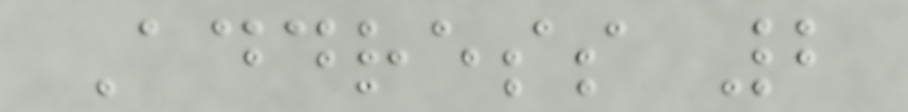Address 2
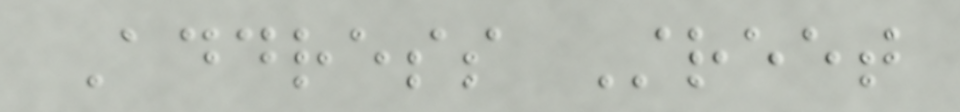Address Street
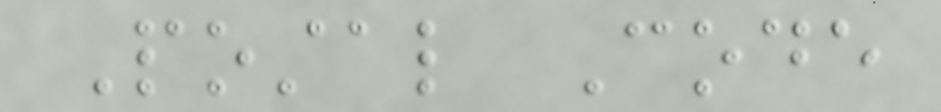Postal Code
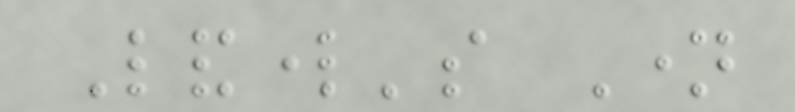Landlord's Name
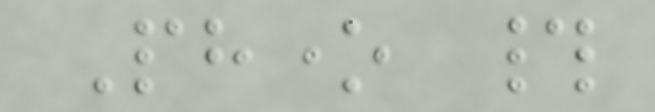Phone #
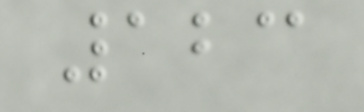123
